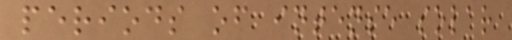periods of intense solar
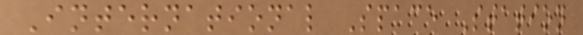International Space Station
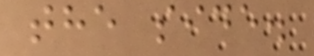the side.
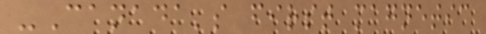-Canada's first magnetic
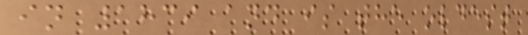in 1839 and is the oldest
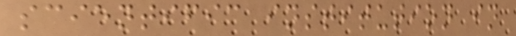scientific institution in
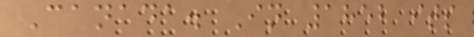Canada. In 1852 its
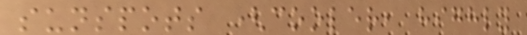sunspots (cooler, highly
